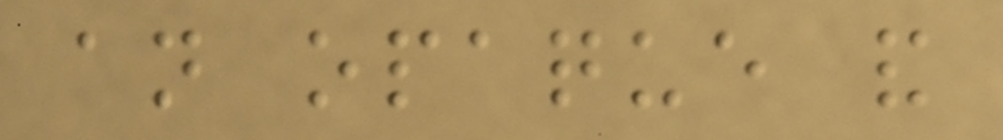an opaque and
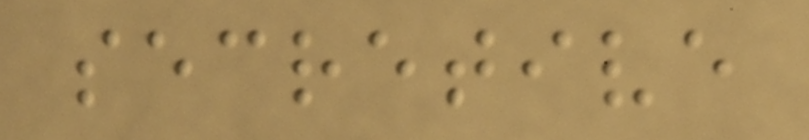secretive
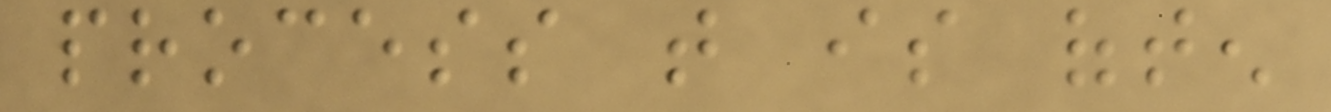process that is often
